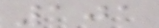101
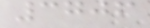3706
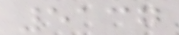5137
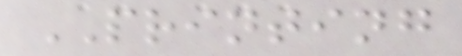PRINTING
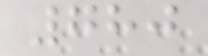780
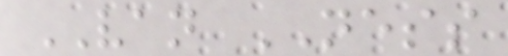VAN NESS
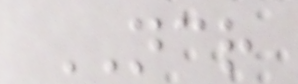NCR
